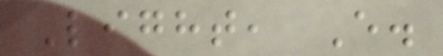Light, E.
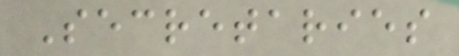Secretaries
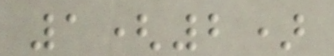1(2)
